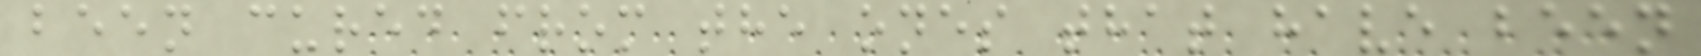been cured from the ones that have been
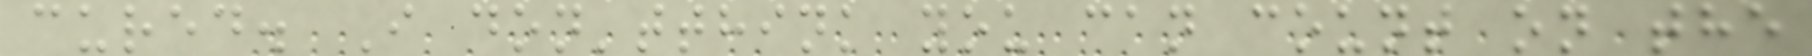cured. I don'tthink you can count on the
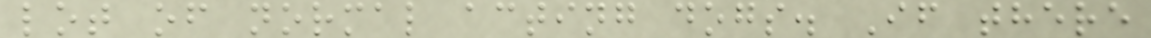lot of normal acting dogs. If there
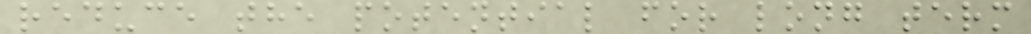reduce the potential for long term
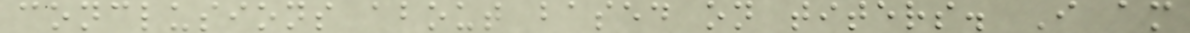conclusions about based on titers. I am
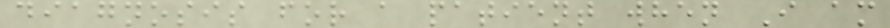diagnosis for a patient when I am
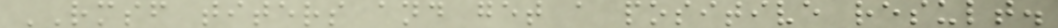RMSF titers and get a positive result.
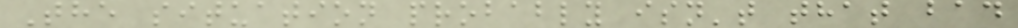The situation probably isn't that bad
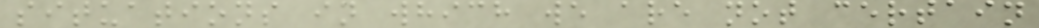situations in which we are not certain
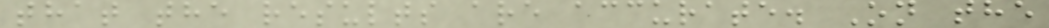that the results are accurate. On the
